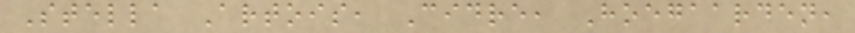Stella Artois, Cidre, Hoegaarden,
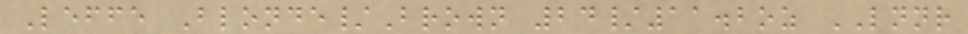Leffe Blonde/Brown 24/11.2oz LNNR
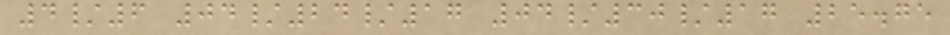4/6 04/24/17 04/30/17 25.75
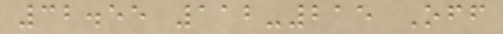32.55 112-215 Off
